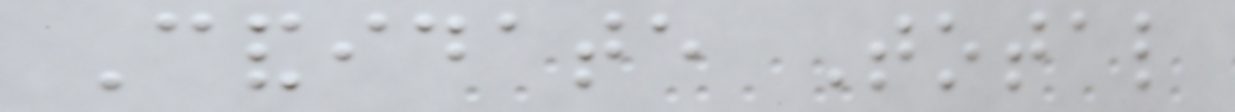Candidate Total
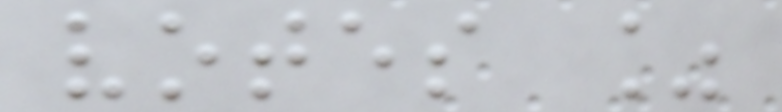votes %
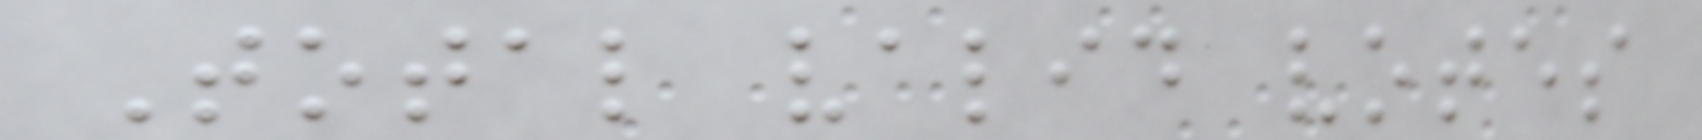Total valid votes
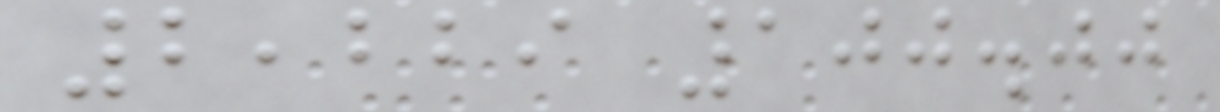2,229 100.00
